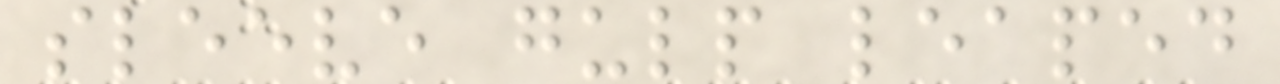sleeve gulp leaped
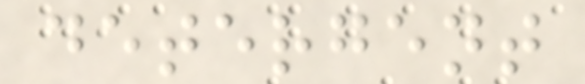detergent
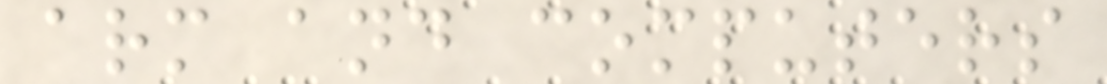arm and computers
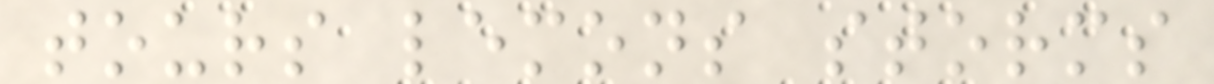tours lemons storms
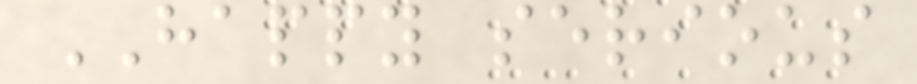HAPPY serious
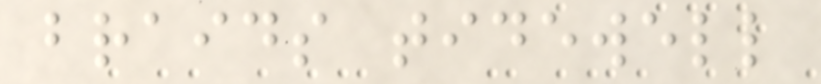braids tidewell
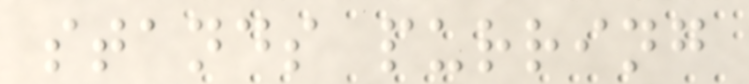stands purring
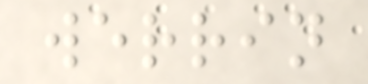werrin
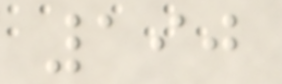190
